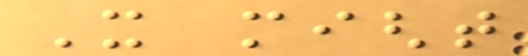It might
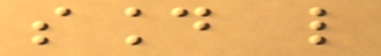sound like
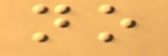no
